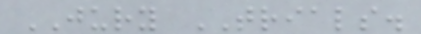JURY TRIALS.
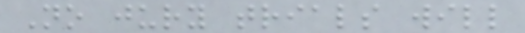No jury trials will
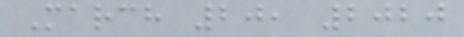March 20, 2020
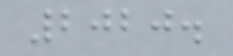2020.
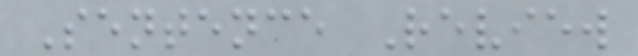Sentence Review
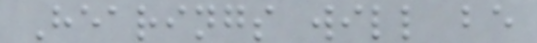Hearings will be
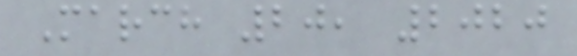March 20, 2020
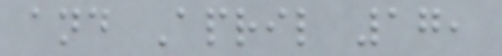and April 17,
